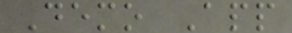Demo App
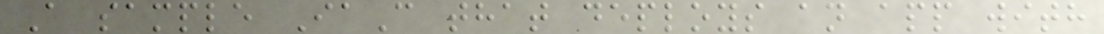A sample IaC that deploys an app with
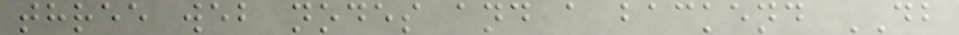three web nodes and a backend DB
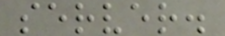server.
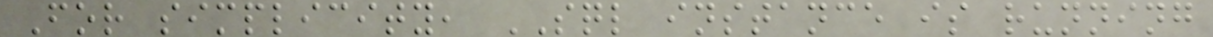For simplicity, SQL instance is running
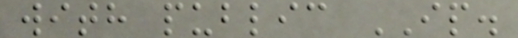with public IP.
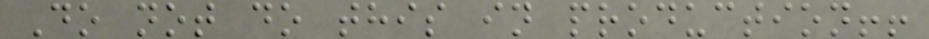Do not do this in production!!
